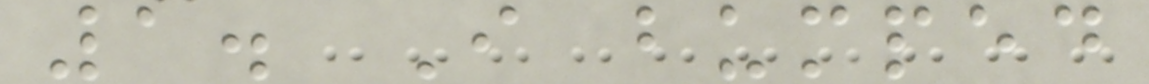1. I bumped
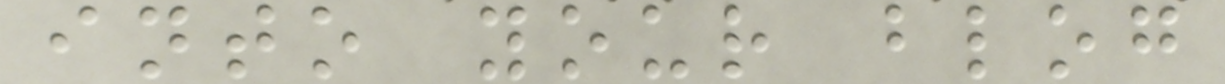into your blog
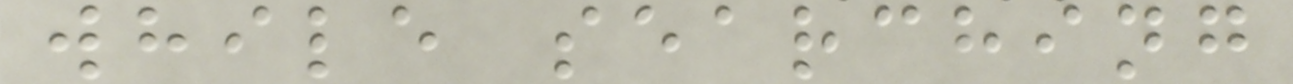while searching
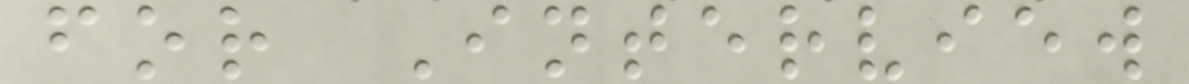for Interview
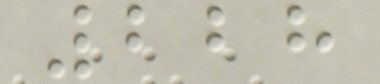228
